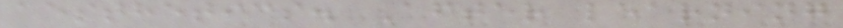aesthetics. After learning
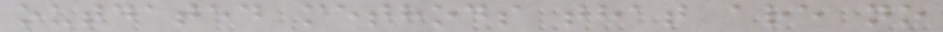outdated methods that are no
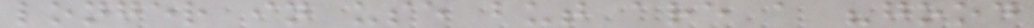longer in use but are a "good
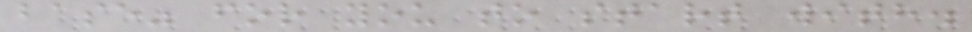base" for you to start with.
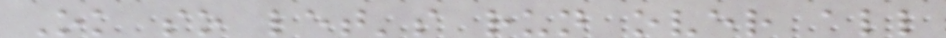Ok so let's run over all
